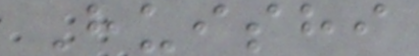Huishi
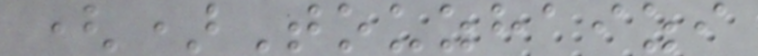()Touzhaizi
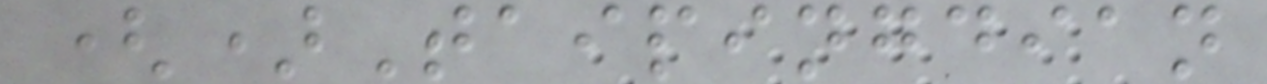()Taipingdian
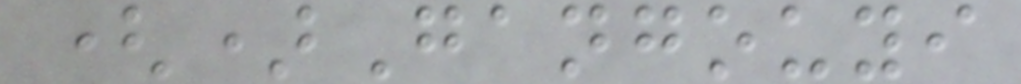()Gangouyi
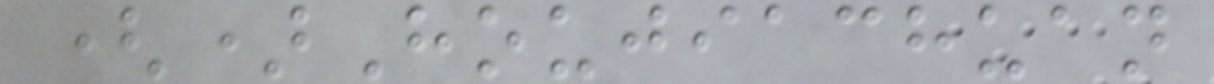()Houjiachuan
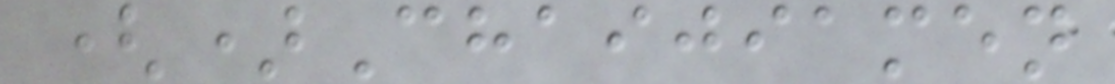()Chaijiamen
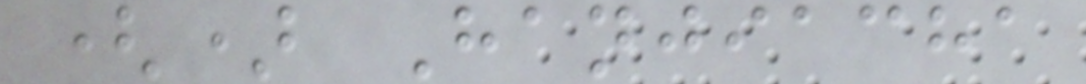() Hanjiacha
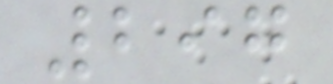297
